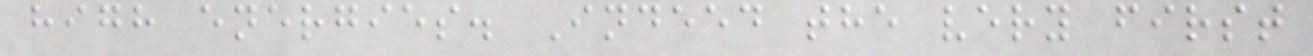high energies. Indeed the very first
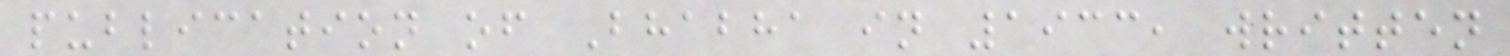publication of Bhabha in 1933, written
